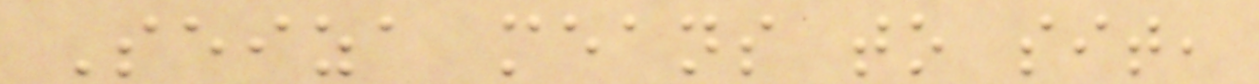Seiza means to sit,
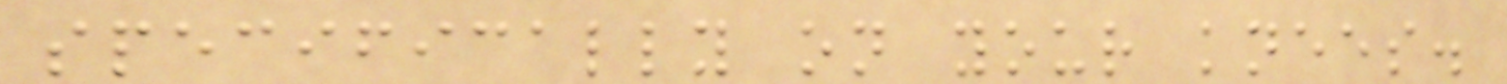specifically on your knees.
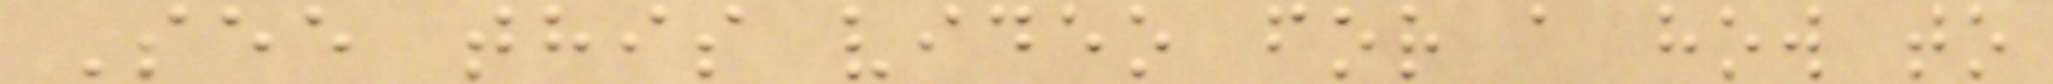See this video for a how to
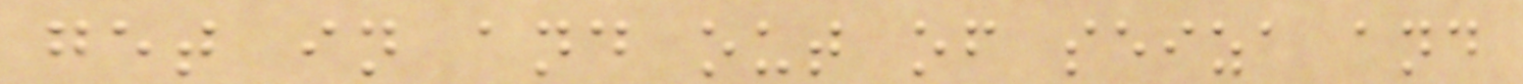get in and out of seiza and
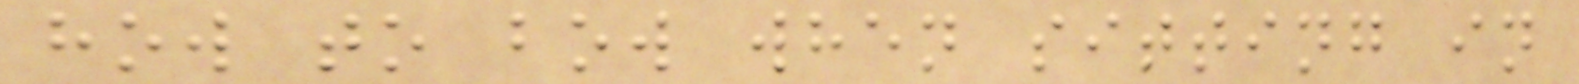how to bow when sitting in
